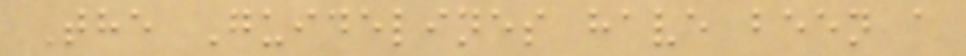The Guidelines have been a
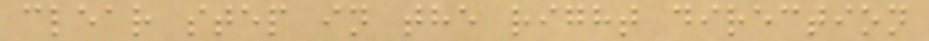clear step in the right direction
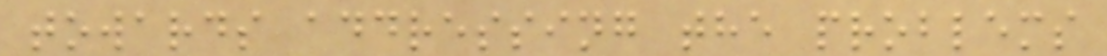towards addressing the problems
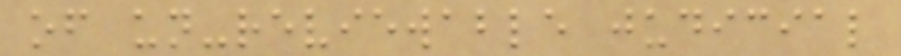of un-reviewable judicial
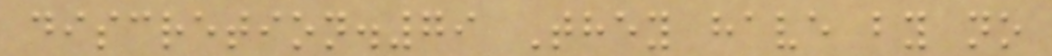discretion.79 They have by no
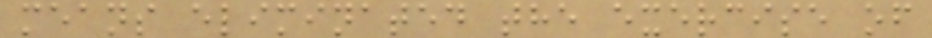means eliminated the exercise of
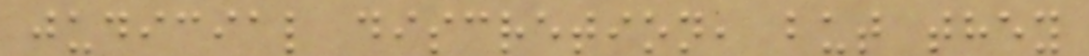judicial discretion, but they
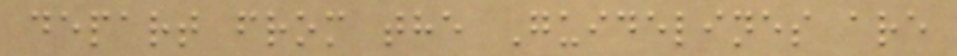depart from the Guidelines are
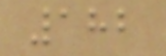182
